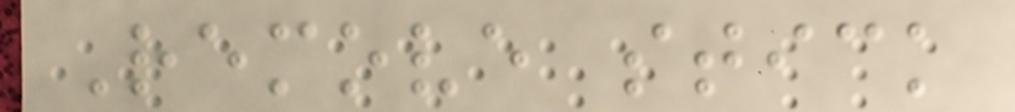Remove stick
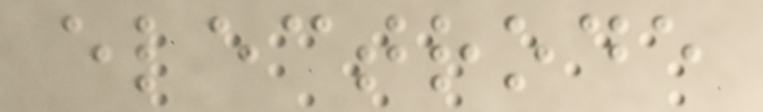electrode
